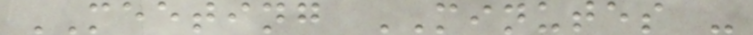MEETING MINUTES -
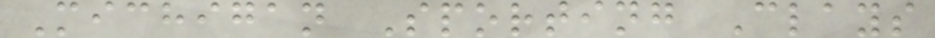Michigan Sporting Clays
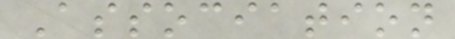Association
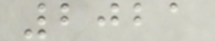2021
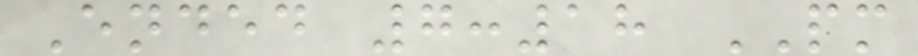Ended 7:18 PM
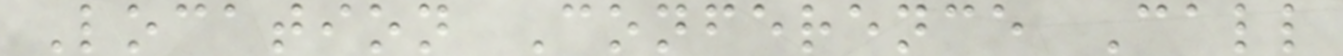Location Conference Call
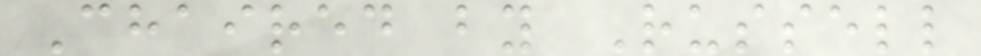Chaired by Russell
